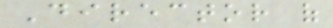Director of
